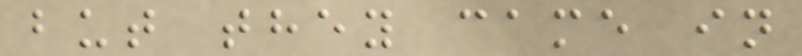but they came in
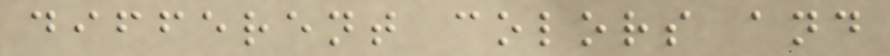different colors and
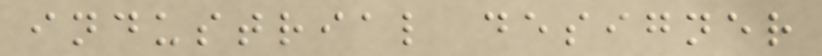industrial designer
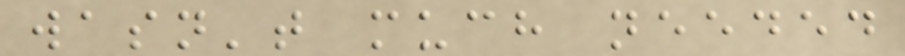wasn't much needed
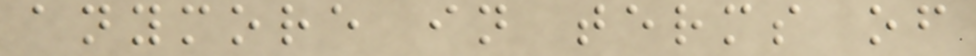anymore in terms of
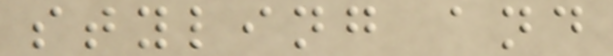styling and
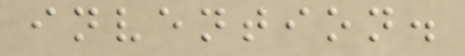invention.
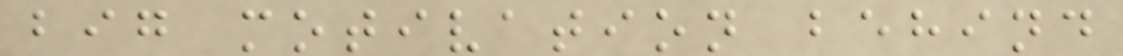big motivation behind
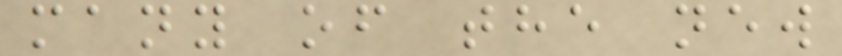many of the new
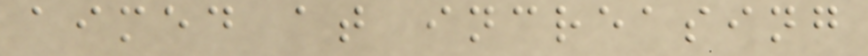aimed at increasing
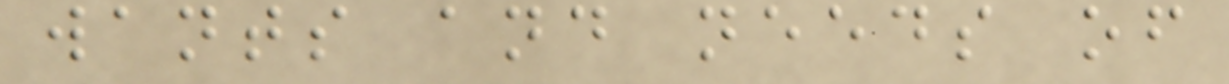wants and needs of
